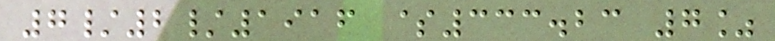7/2/1916 $333.23 7%
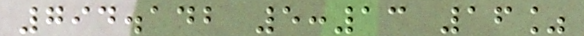794.142 5:13 16%
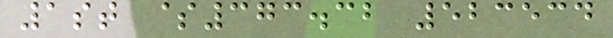1st $373.32 523534
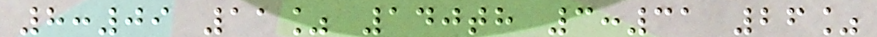8:09 11% 140th 3:31 26%
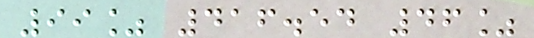99% 416.54 46%
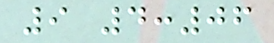9 4:06
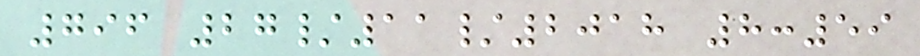796 27/11/2018 8:59
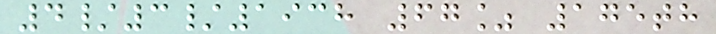4/3/1938 67% 175th
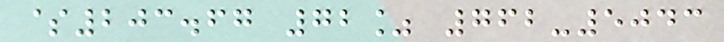$203.67 72% 762-5043
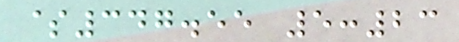$347.55 5:23
